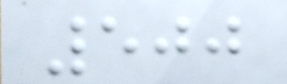500
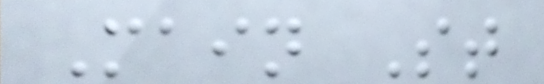Main St
